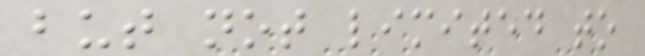but not limited to
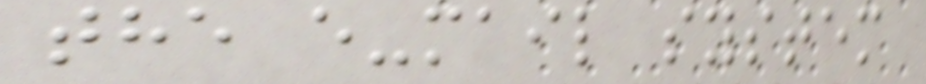the e-mail system
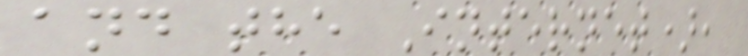and the Internet),
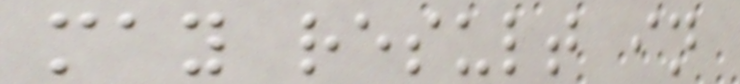may result in
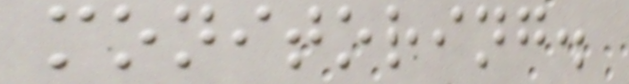monitoring.
